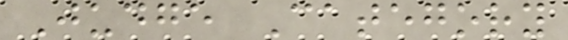Judge Category
